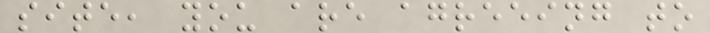site, you are agreeing to
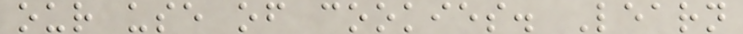our use of cookies. Learn
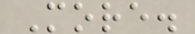More.
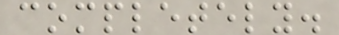completely.
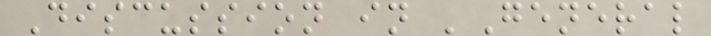Discussion in 'General
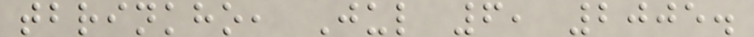tbrinkho, Jul 6, 2005.
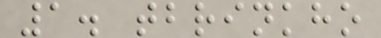1. tbrinkho
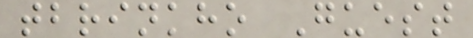tbrinkho Guest
